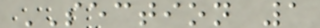SECTION 1
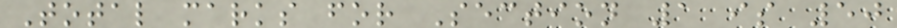Total marks for Section 1 is 50
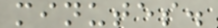minutes.
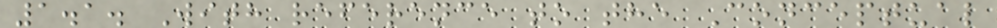1.1. With reference to the Conceptual
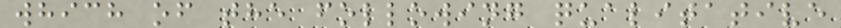which of the following qualitative
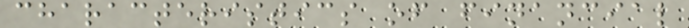characteristics of financial
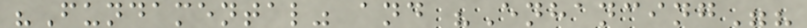"Fundamental" and "Enhancing"?
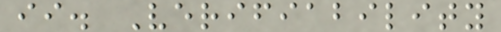ii. Verifiability
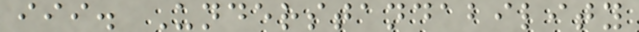iii. Understandability
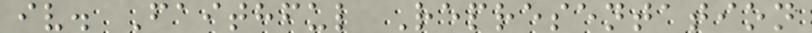iv. Faithful Representation
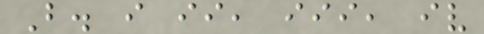B. i ii, iii, iv
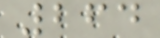264
